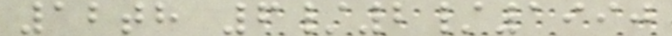12th 6/2/1990
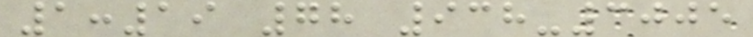1:19 78 938-3005
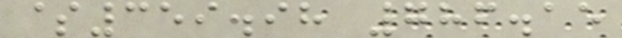$359.98 786.15
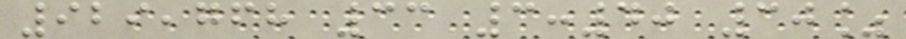929,768 33 3:40 30%
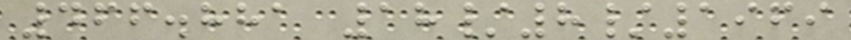466.881 18/8/1969
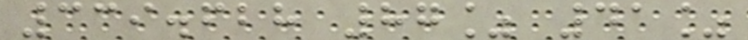339.628 87% 41%
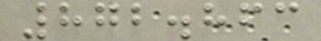872.863
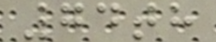74th
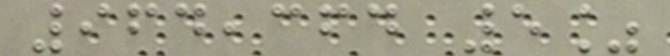964,364 5%
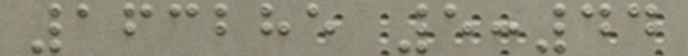163285 5:44
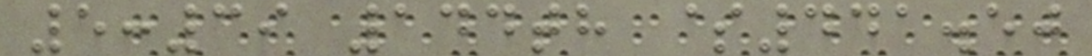5:39 144th $441.50
